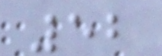52
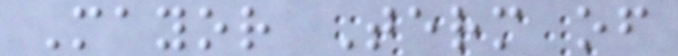Mayor Term of
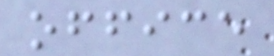office
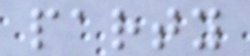party
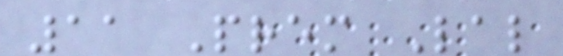11 Prem Lal
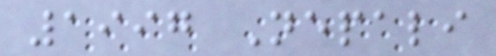1997 Nepali
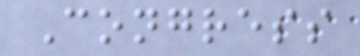Congress
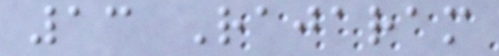13 Rajaram
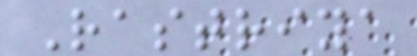Rastriya
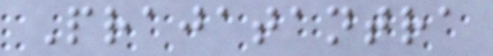Prajatantra
